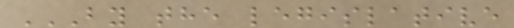BY THE LEGISLATIVE
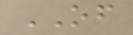OF
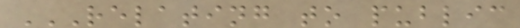RELATING TO PUBLIC
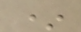*
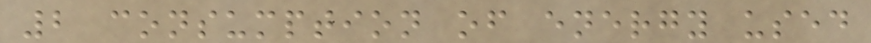2 consumption of energy used
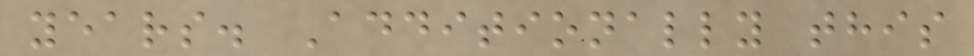years. Additionally this
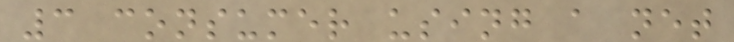3 consumer using a net
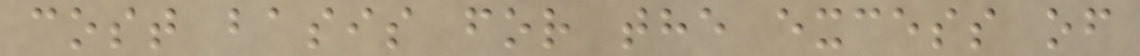cost basis for the excess of
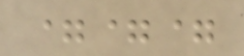===
